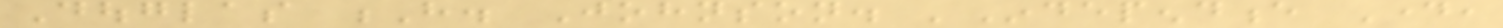Douglas H. Johnson. 'Independence Day,
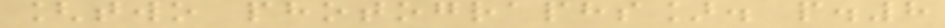[two photographs]. p.8
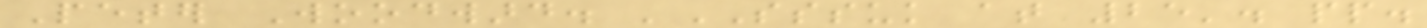Peter Woodward. 'SSSUK at 25'. pp.
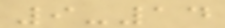9-14
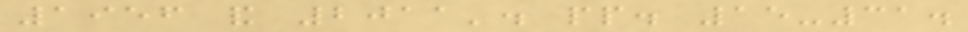1956 and 2011'. pp. 15-31.
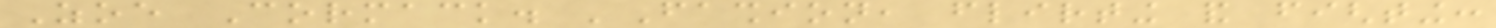Zoe Cormack. 'Fashion, flirting and fighting:
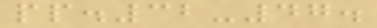pp.32-47.
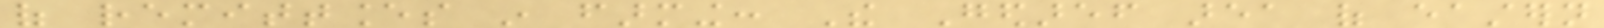of remittances in farming: The Gedaref area of eastern
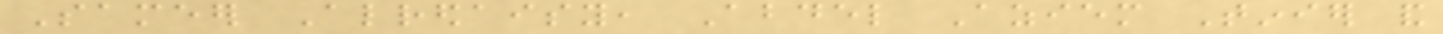Sameer Alredaisy, Abdel Aziem Tinier and
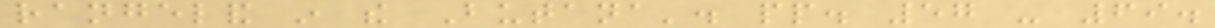rangeland in the Butana'. pp. 57 - 69.
